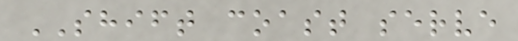SHIFT coast serve
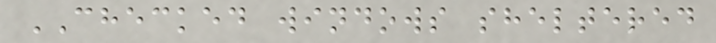CHECKED windows sheltered
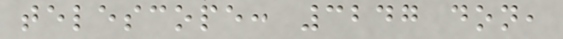telescope: 3247 don,
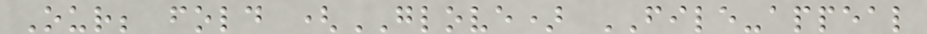Our; fold (GLOVE) FILE-appeal
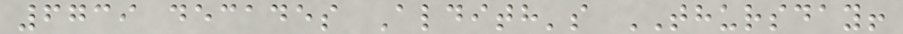6739 decades Aldith's THURSDAY!
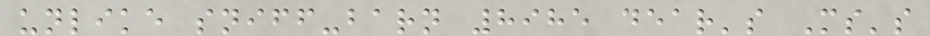unlike sniff-barn 8985 dear's Ms's
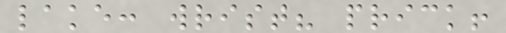lake: wrist? prick!
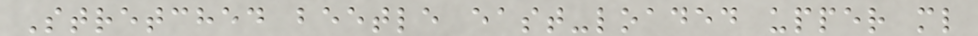Stretched beetle east-loaded upper ml
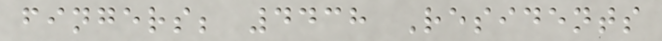fingers; 4438 Residents
